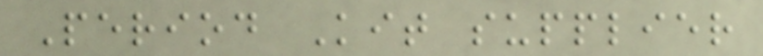Period Kit supplier
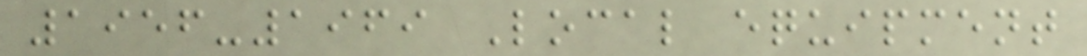1956-1969 Local equipment
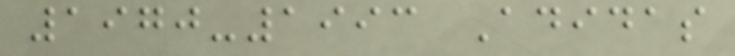1970-1993 Adidas
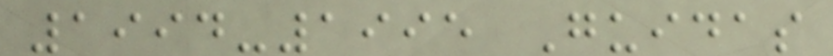1994-1995 Guidas
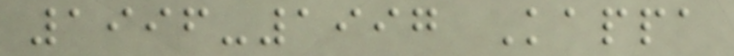1996-1997 Kappa
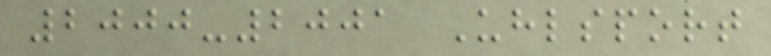2000-2001 Uhlsport
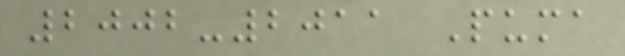2002-2011 Puma
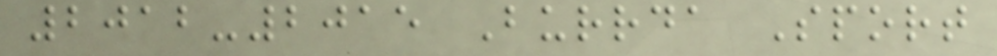2012-2015 Burrda Sport
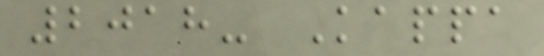2018- Kappa
